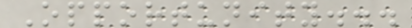Opportunity...
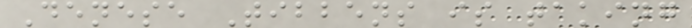Denese Tibbens is taking
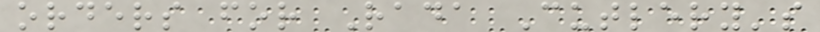orders for Rada Cutlery's
